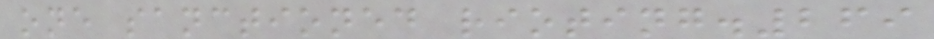one sanctioned rioting.269
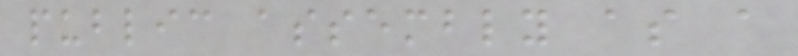public assembly as a
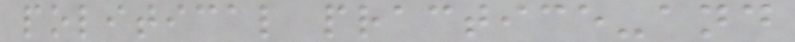political practice-and
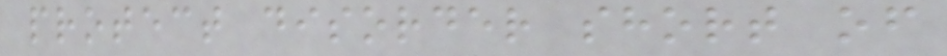protect disorder short of
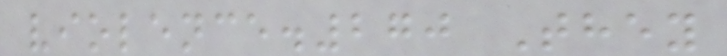violence.270 They
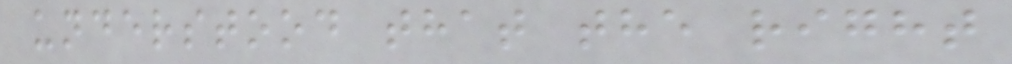understood that the right
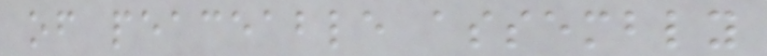of peaceable assembly
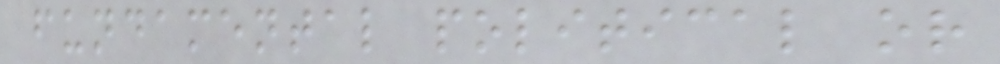fundamental political or
